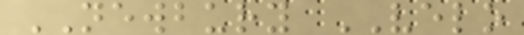NEWBURY VELO
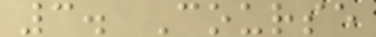3. Course
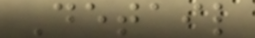Detail
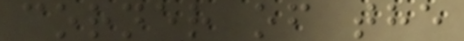corner of the
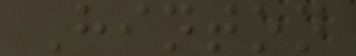Hinton
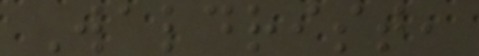Waldrist,
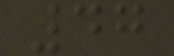47
